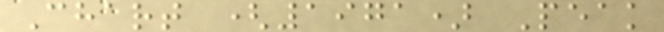Chart (1971) Peak
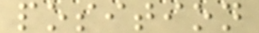position
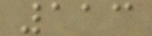113
